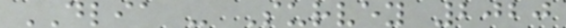DLIA - Survey 2020
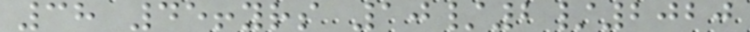38 45!yrs 10/2/2020
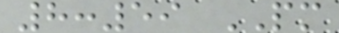8:59 PM
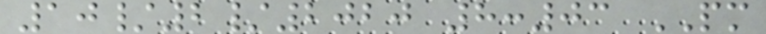10/2/2020 8:03 PM
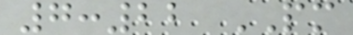7:22 PM
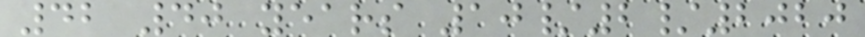42 40 years 10/2/2020
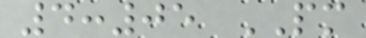4:05 PM
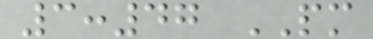3:47 PM
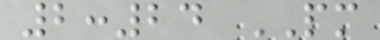2:24 PM
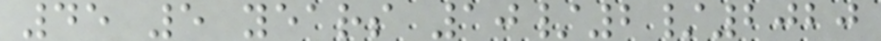45 5 years 10/2/2020
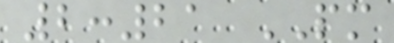2:21 PM
